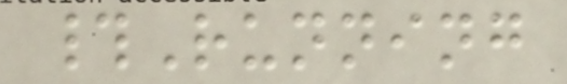#Running
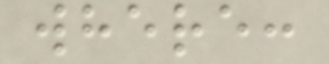where:
